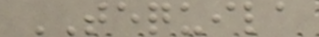TEQUILA
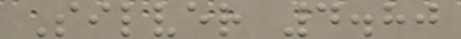Silver 4.80
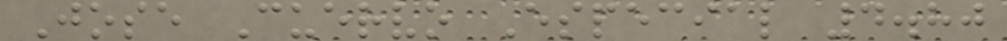Jose Cuervo Especial 4.80
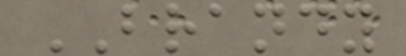BRANDY
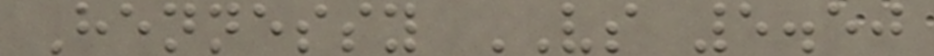Hennessy VS 5.50
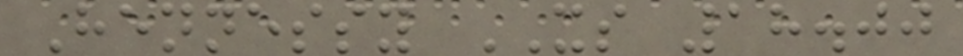Hennessy XS 18.00
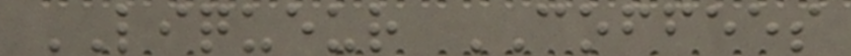LIQUEUR COFFEES
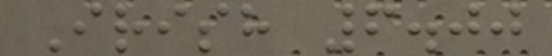Irish 6.00
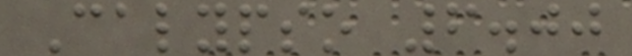Calypso 6.00
